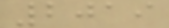2019
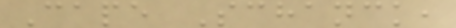Cape Schanck,
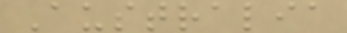Australia
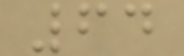64
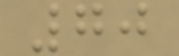70
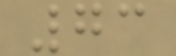73
